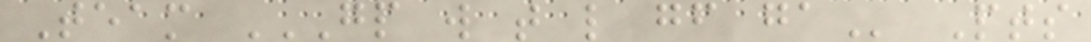Team GP W T L GF GA Pts
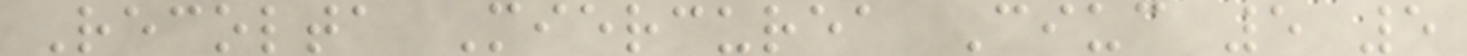Recolta Miercurea Ciuc 5 5
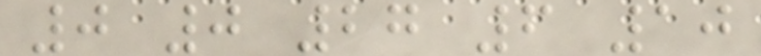0 0 27 6 10
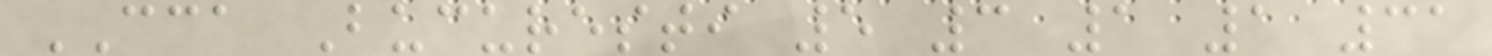CCA Bucuresti 5 3 1 1 31
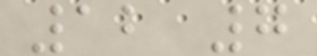12 7
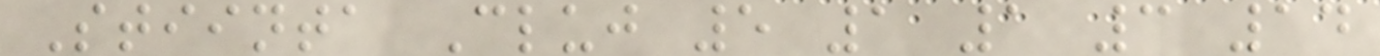Stiinta Cluj 5 1 1 3 14
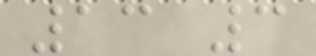13 3
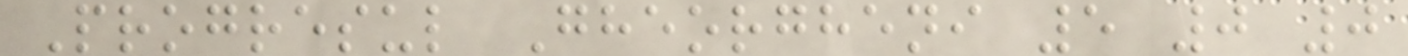Progresul Gheorgheni 5 0 0
